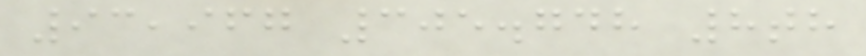93,967 305.748 8th
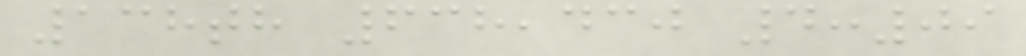138th 638,430 4:09
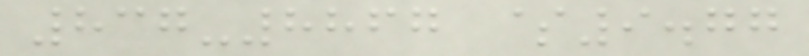837-8867 $9.77
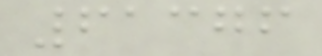61376
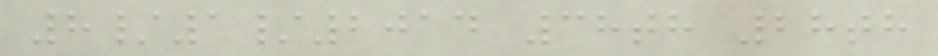8/1/2014 38th 28th
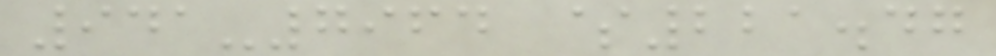941-7964 $221.47
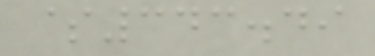$343.49
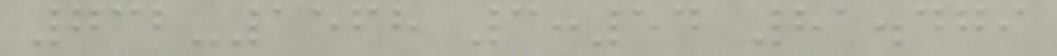732-1568 3:54 81.479
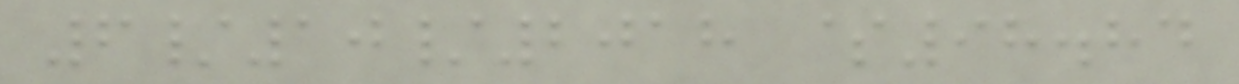6/10/2018 $98.84
